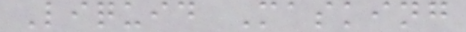Liquid Masking
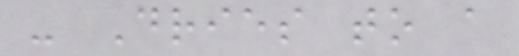- Dries to a
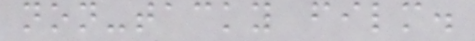non-tacky film.
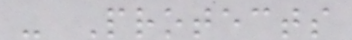- Protects
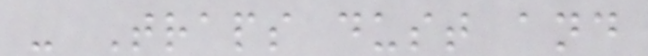- Traps dust and
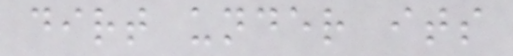dirt under its
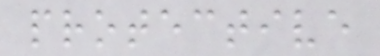protective
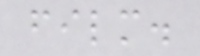film.
